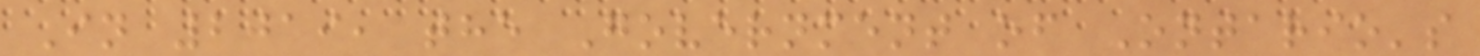In 2019, the Government of Ontario's
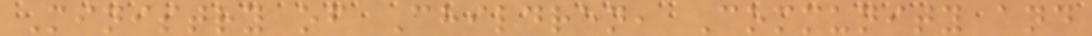Ministry of Children, Community and
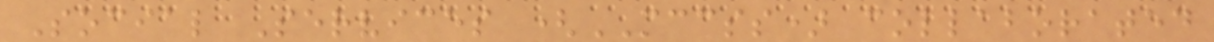Social Services (MCCSS) collaborated
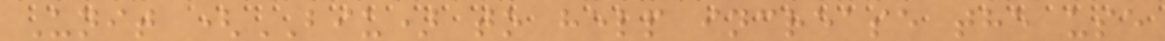Unit (BIU) to help increase the use
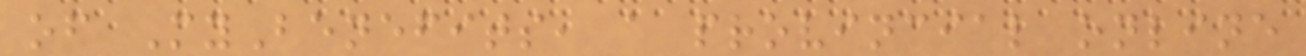of MyBenefits, a provincial online
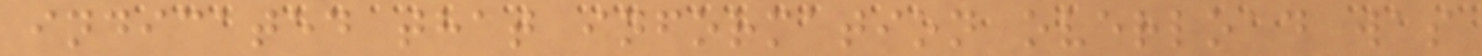indicated that information overload was
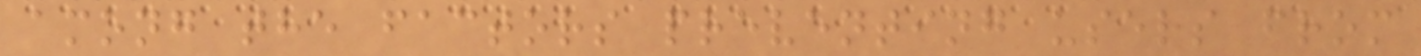among the factors preventing users from
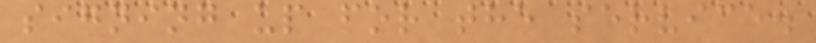signing up for the service.
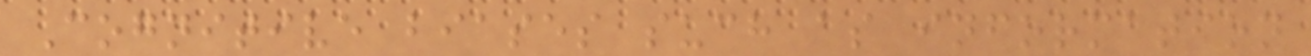Cognitive biases such as information
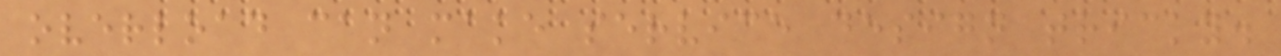overload can make service design tricky.
